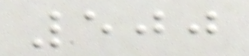500
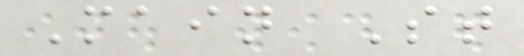Main St
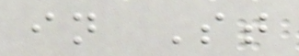in St
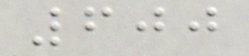600
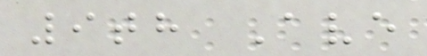9th Ave
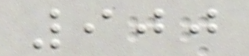900
